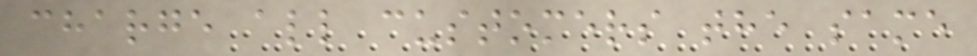charge all customers the same
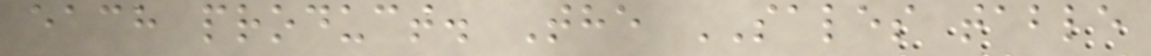each product. The SALES table
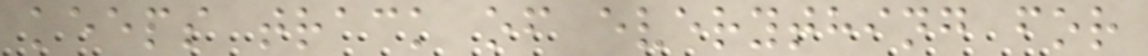keeps track of everything for
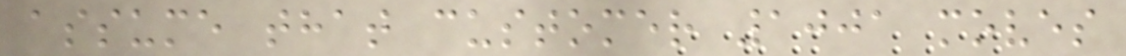assume that customer 1001 moves
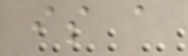is a
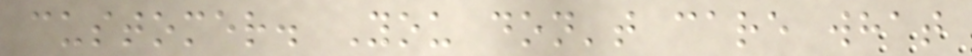customer. You don't care what
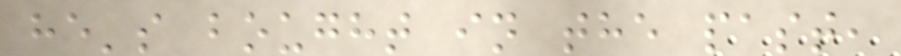he's bought in the past,
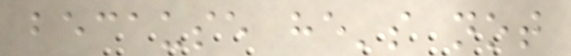because he's not
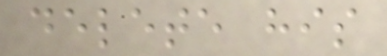delete his
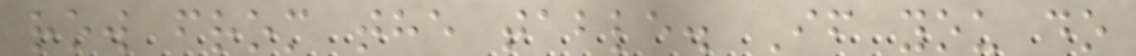row from the table. If you do
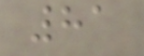81
